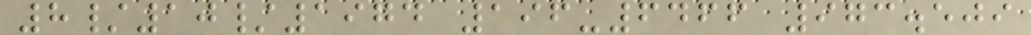8/10/1974 196-6466 973.509
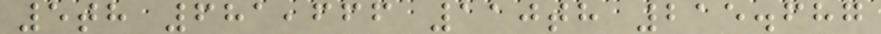5th 681,666 110th 215.687
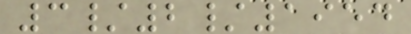3/2/1954
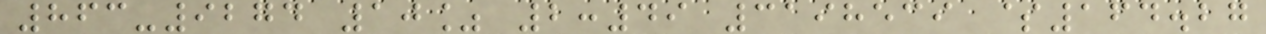863-9274 10% 2:49 3198539 $164.27
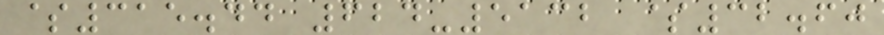$315.44 624-5132 $32.60
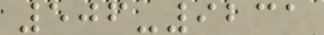506-9231
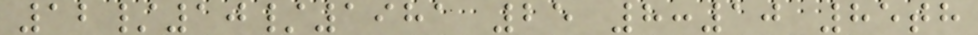12/10/1981 25 8:10 85th
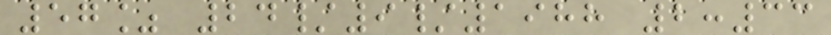57% 24/9/1988 2:33
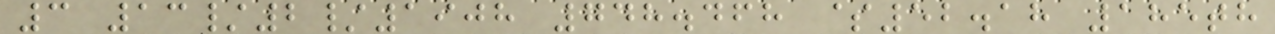3 13/2/1908 748.468 $52.18 185th
